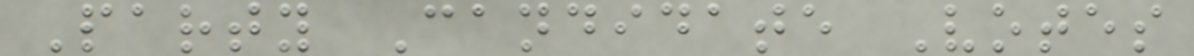Party Candidate Votes
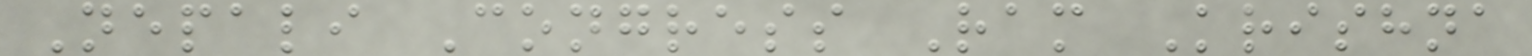Nepali Congress Ram Krishna
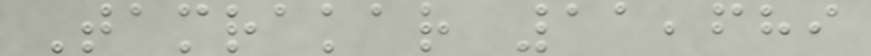Tamrakar 11,689
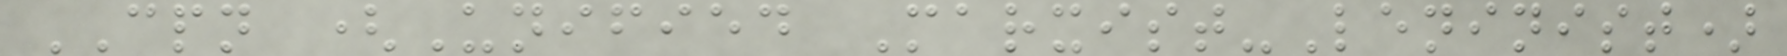CPN (Unified Marxist-Leninist)
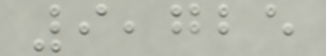9,725
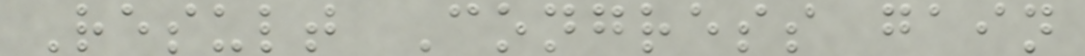Result Congress gain
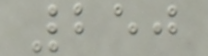250
